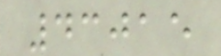43015
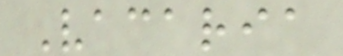Vacaria
